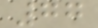77
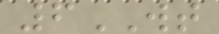6WT
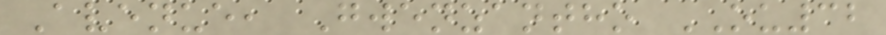Avenue, Gwenzantho OU32
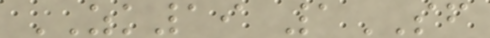ZK19 1SF
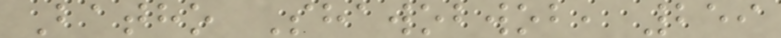Batho Shawobwob, 259
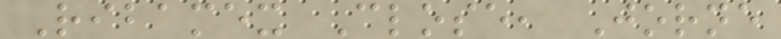Ribamex Close, Jorne
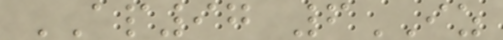AP97 6IZ
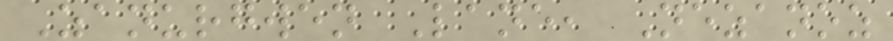Zanurgwen Lane, Nezanoz
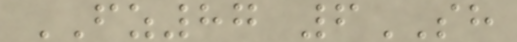FZ87 6SH
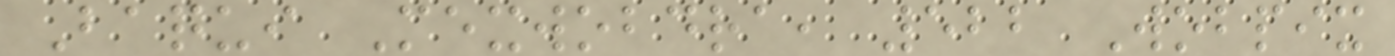Baqui Mexwobdra, 522 Wobpix
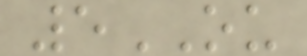5OU
